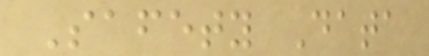Safety Data
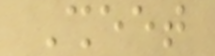Sheet
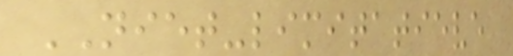NIET-limitatieve
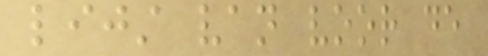lijst van voor de
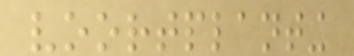voortplanting
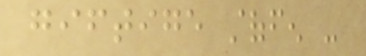giftige stoffen -
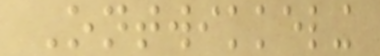Ontwikkeling
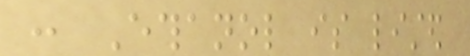: Ethanol is listed
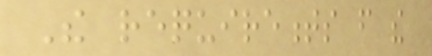The requirements from the
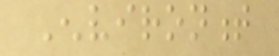Environment
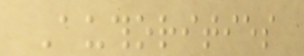Authorities
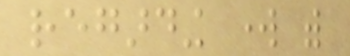regarding work with
